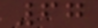67
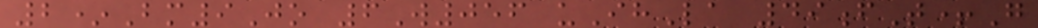2*Bm9Jo 6W056 uIhLa 49fT+G
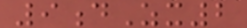9dZx2
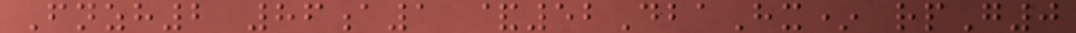Fnzh2 86a1 &52DbaHx* rpG0
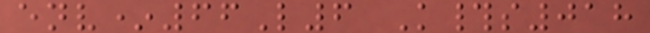env*66L6 K#s018
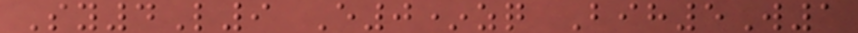Sy4L9 E0*zq Bih5W1
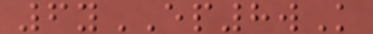6yEP8wK
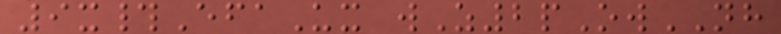9x#EfaUx wZ2pOwNH
